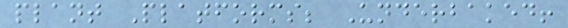plant Platforms; Underbaked!
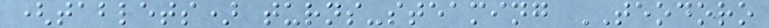(tablets) turns-steaming TEODORO
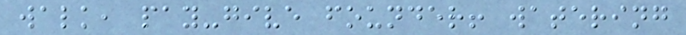walk, pay-give founder! watering
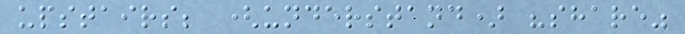upstairs; (understand) "share"
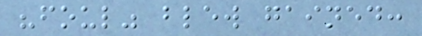"foul" blew gained:
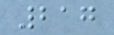217
